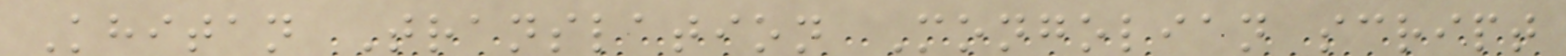Khitan Translation Mongolian script
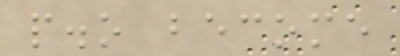p.o become
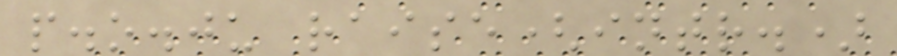p.o.ju raise(intr.)
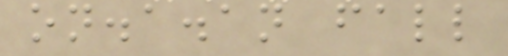on.a.an fall
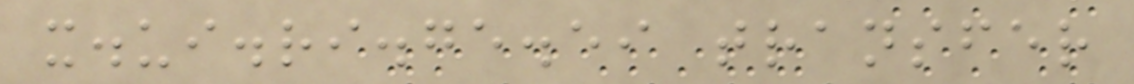x.ui.ri.ge.ei transfer
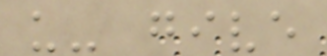u- give
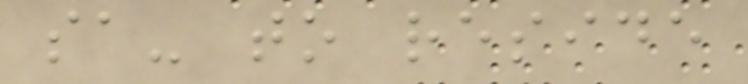sa- to reside
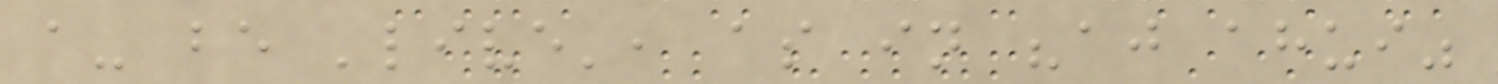a- be 'live', as in "aj ahui"
